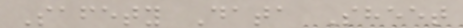Safety Data Sheet
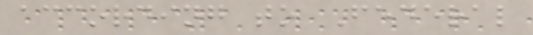according to Federal
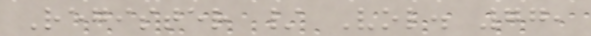Register / Vol. 77,
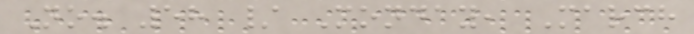No. 58 / Monday, March
